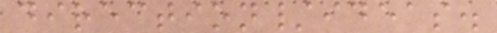direction/ideas.
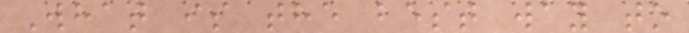What is the best way to
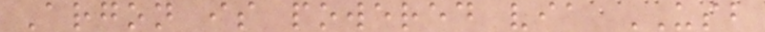Argon is powered via USB
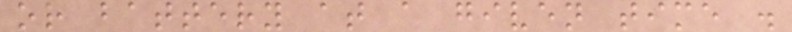or battery at a given time .
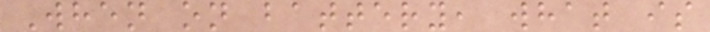When on battery, what is
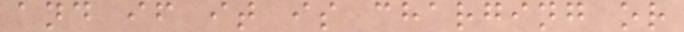and if it is charging or
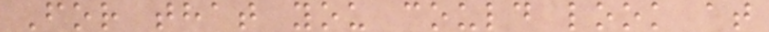For that you could look at
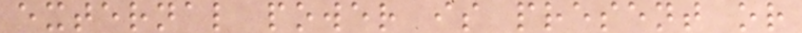external power is present or
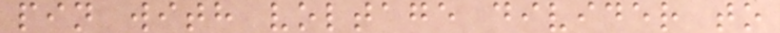pin with voltage divider to
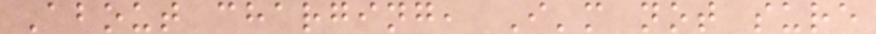About charging, I'm not sure
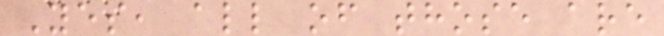Yes, all of those are
